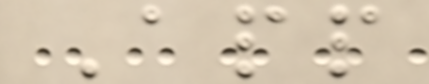App
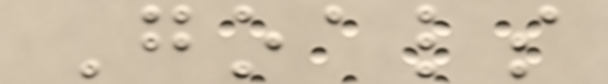Goals
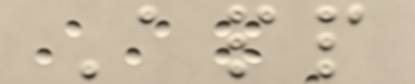App
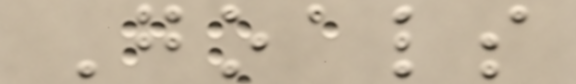Goals
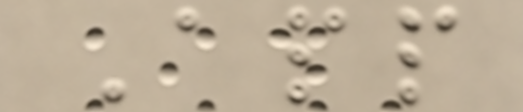App
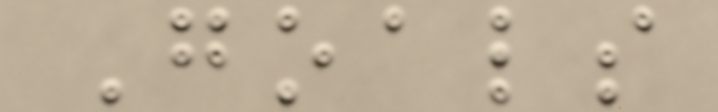Goals
